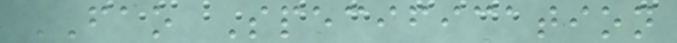FAO Specification
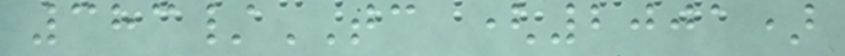383/TC (2001)
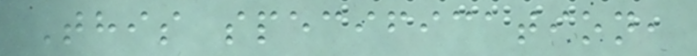This specification,
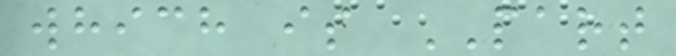which is PART
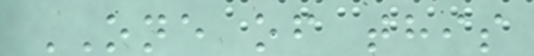ONE of this
